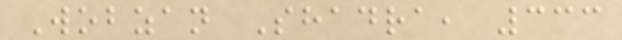Wobzan Shadra, 333
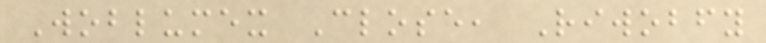Woblumex Close, Riwobfy
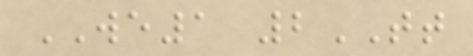WE1 2TT
